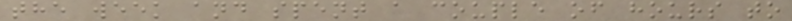the week and spent a couple of hours to
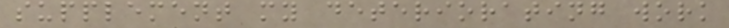supplement my deteriorating work
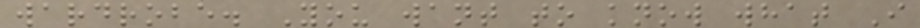wardrobe. You want to know what I
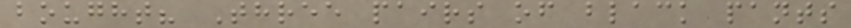bought? Three pairs of black pants
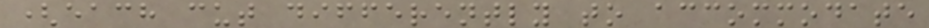(each cut differently to accommodate
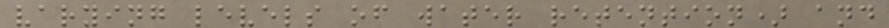varying levels of water retention) and
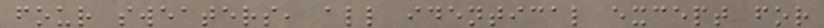four sweaters, all identical except for
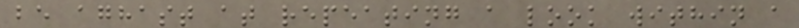be aghast at repeating a look within a
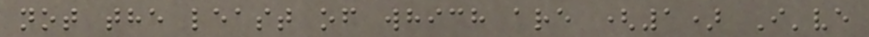not the least of which are (1) I've
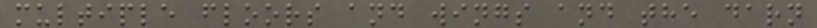multiple floors and wings and the darn
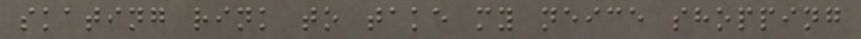skating rink to take my neice shopping
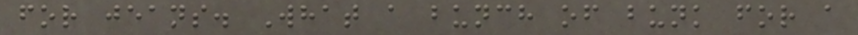for jeans. What a bunch of bunk for a
